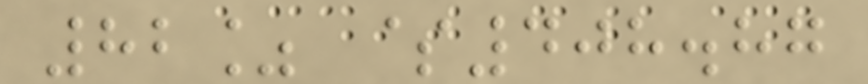82% $408.87
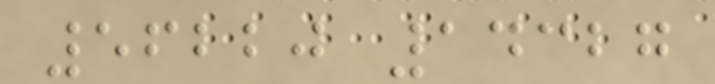56220 14327
